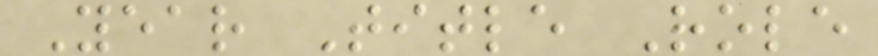Year Title Role
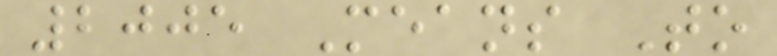2005 Means To
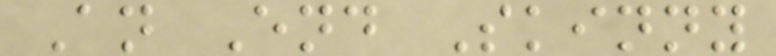An End Skinny
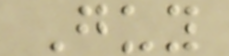Guy
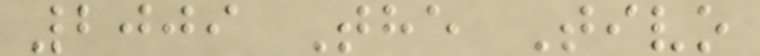2009 The Tivo
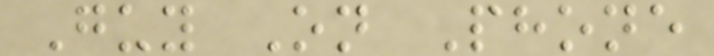Guy On Phone
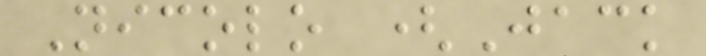Nicolo (Jack
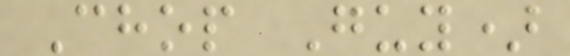Chop Guy)
